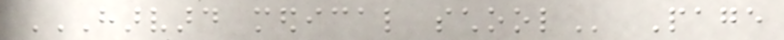HARVARD MEDICAL SCHOOL Page
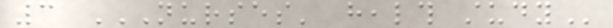3 NURSES' HEALTH STUDY
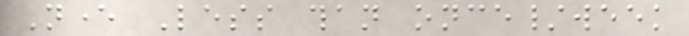Never Less than once/week
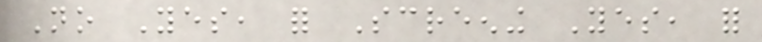No Yes, for Screening Yes, for
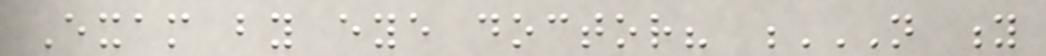Exam by eye doctor? N Y
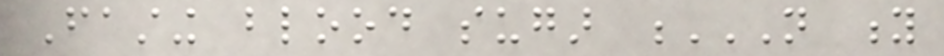Fasting blood sugar N Y
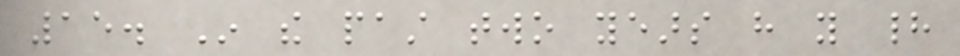15. In the past two years have you had
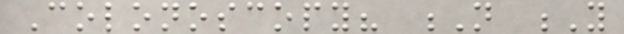Colonoscopy? N Y
